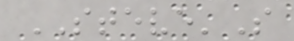STEVE'S
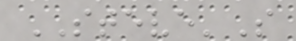STEVE'S
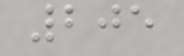205
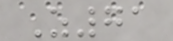Z71
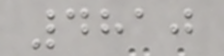4810
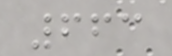663
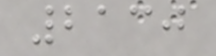2130
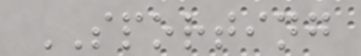SPORTING
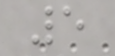5
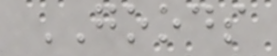GOODS
